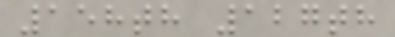158th 127th
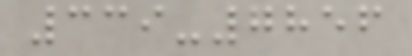339-7856
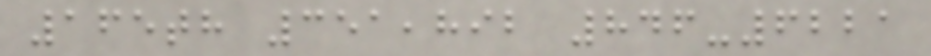165th 351,892 846-6221
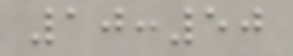10:50
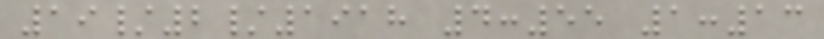19/2/1918 4:55 1:13
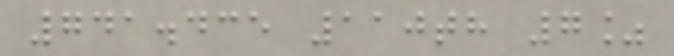741.435 110th 7%
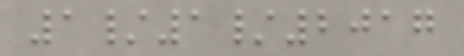1/1/2017
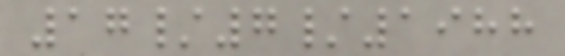17/7/1988
